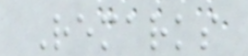Remarks
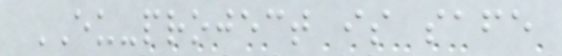EU-project is safe
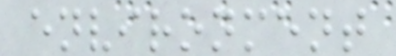environment
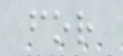for
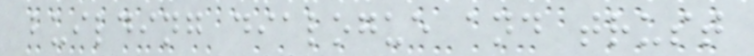building dialogue and trust
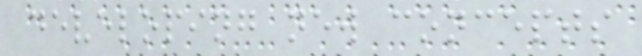developing new concepts
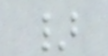}
